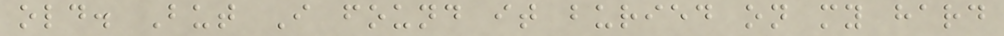old. But I found it buried on my hard
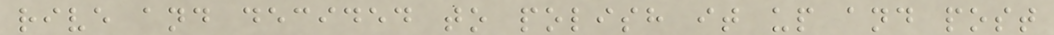rive and decided to polish it up and post
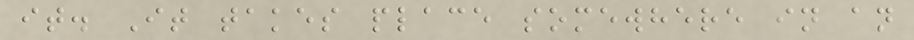it. It takes place somewhere in an
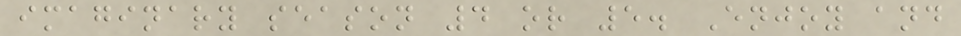imaginary season 4 or 5. Enjoy and
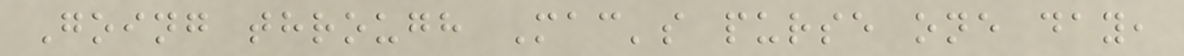Going through Mac's purse one day,
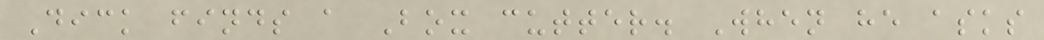Dick finds a Box cutter. When he asks
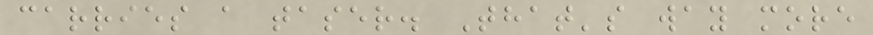carries a taser. That's way more
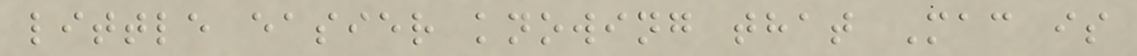little easier knowing that Mac is
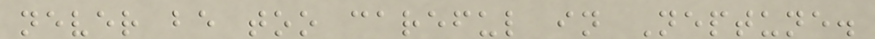never be too careful in Neptune.
